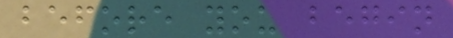before you begin
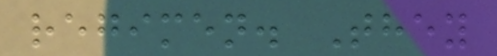regimen. They
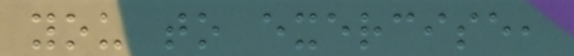you to exercise,
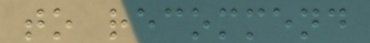to recommend
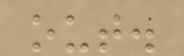out.
